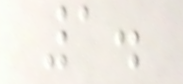1.
